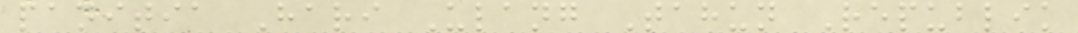panitia Hari Ulang Tahun Republik
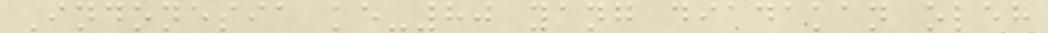Indonesia ke-80 yang diadakan oleh
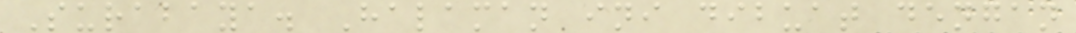Surabaya. Halaman ini dibuat dengan
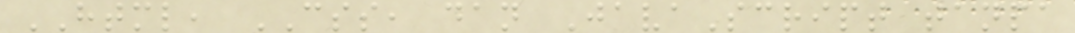HTML, CSS, dan JavaScript tanpa
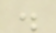.
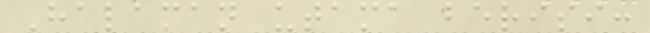Halaman utama berisi:
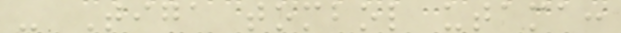- Tiga tombol utama:
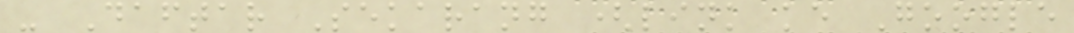- Daftar Sekarang (link ke Google
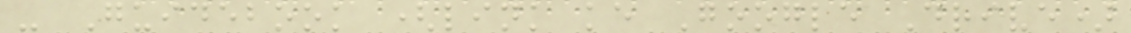- Guidebook (link ke Google Drive)
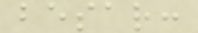besar:
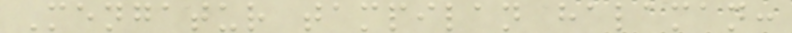Mengatur tampilan halaman:
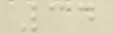34
